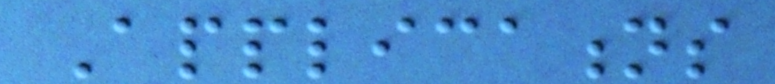Applications
